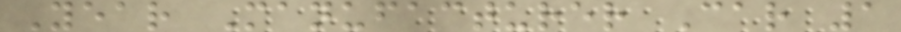Year Manufacturer Car 1
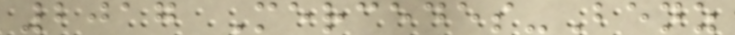2017 Mercedes-Benz
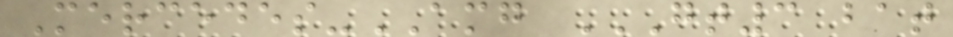Mercedes-AMG GT3 BAT
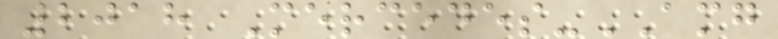2018 Mercedes-AMG
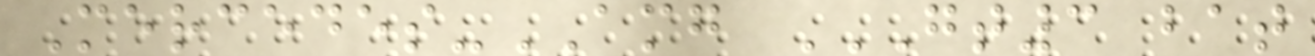Mercedes-AMG GT3 BAT
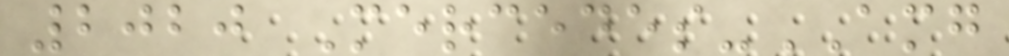2020 Mercedes-AMG
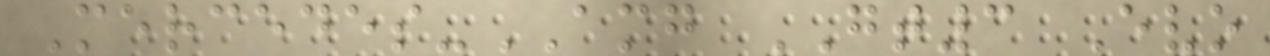Mercedes-AMG GT3 Evo
